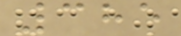385
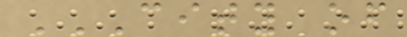CITY OF
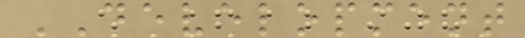DEVELOPMENT
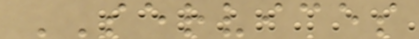SERVICES
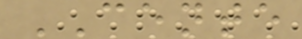CENTE
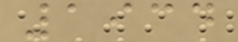1934
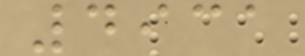4931
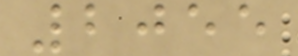2055
